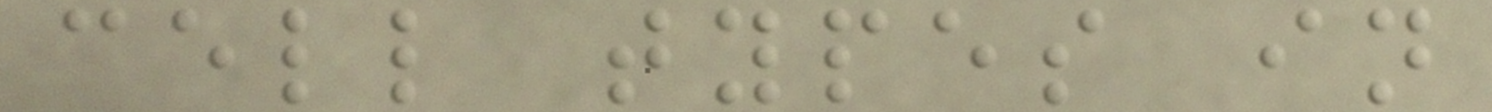cell types in
